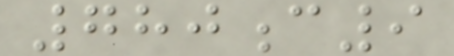780c9
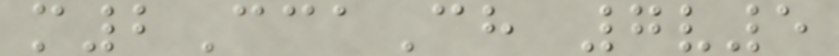m2CcaCh 7v5
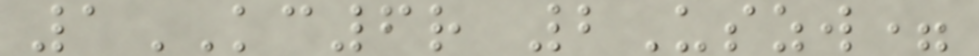1KC6r 2Uszw=
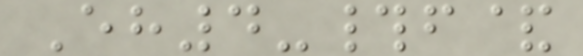Eh4-#f&
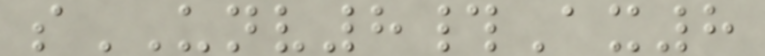sUNV8#Ax8
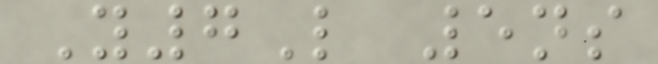Y7L 5ns
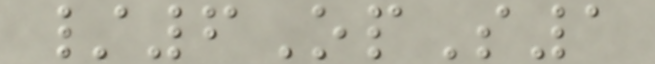/6OpS1
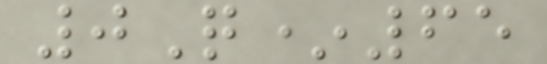0Q*65
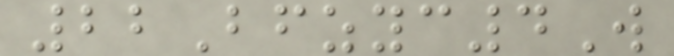22Bfzyc4W
